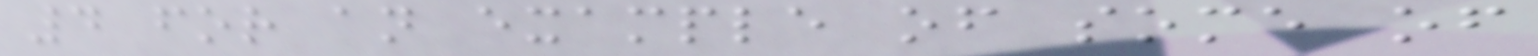4 for an example of some of
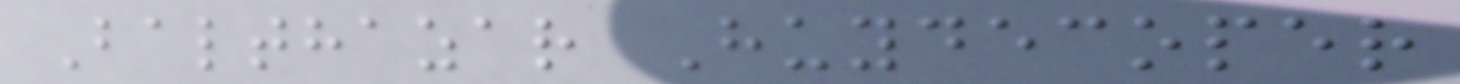Balthazar Huydecoper
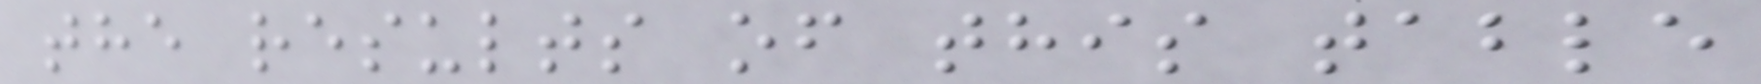the results of this table
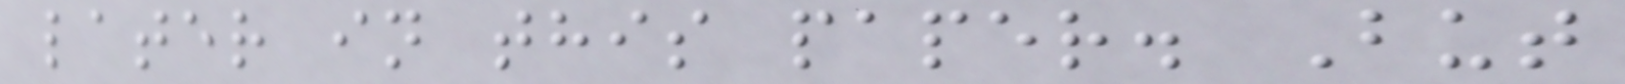later in this paper. But
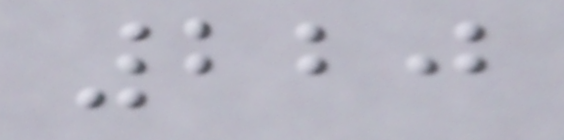220
